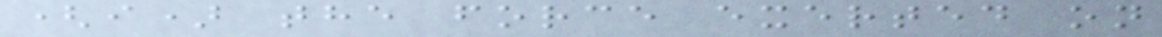(i) the force exerted on
